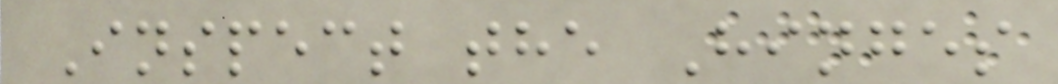Inspect the Hinges
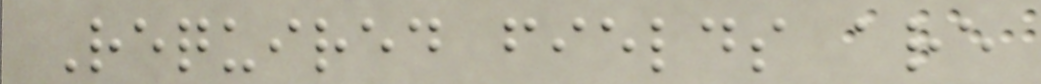Required fields are
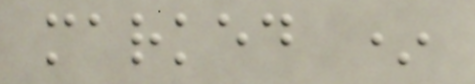marked *
